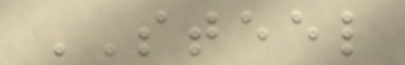STEEL
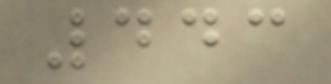443
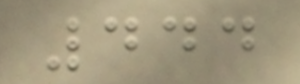444
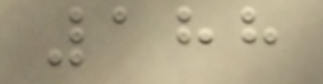188
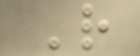R
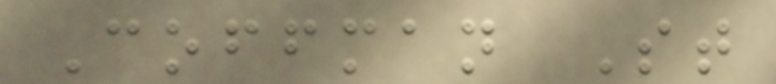Coffman St
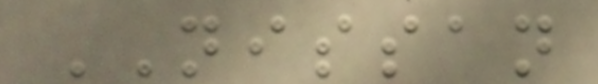NISSAN
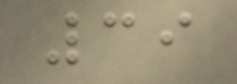39
